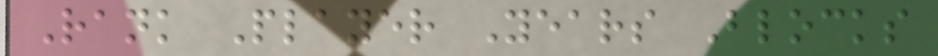Rank Player Years Blocks
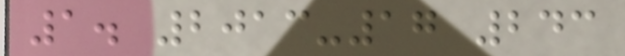1. 2013-17 243
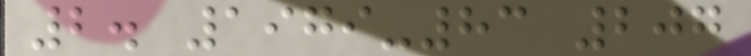2. 1979-83 207
